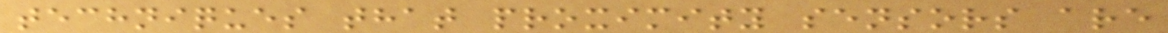techniques that proximity sensors are
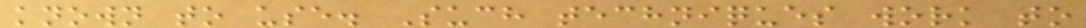known to use. Such techniques work to
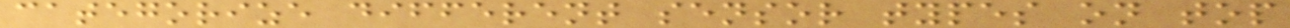categorize different sensor types on top
